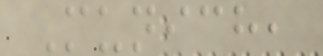Munich,
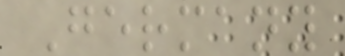Germany
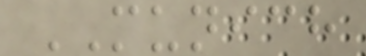MUNICH
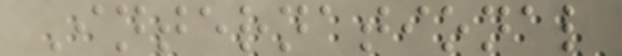International
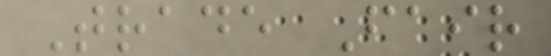Trade Fair
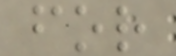for
